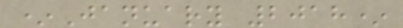*January 2018*
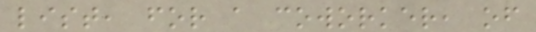list, for a coworker, of
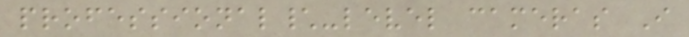professional\-level cameras I
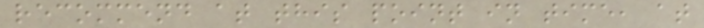recommend at this point in time, at
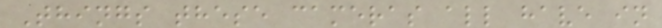Things these cameras all have in
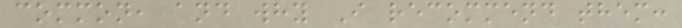common, and why I recommend them:
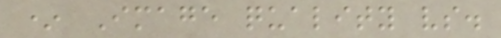* Image quality vs.
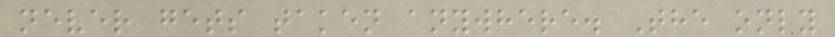never gets taken anywhere. The only
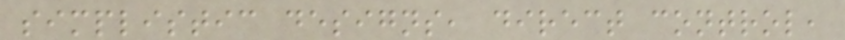simplistic designs, direct control,
